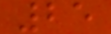25
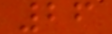26
